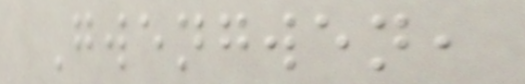Gwengwen,
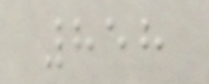858
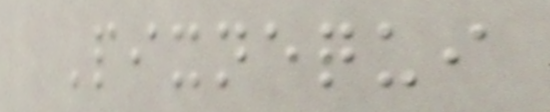Pixnequi
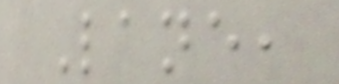Lane,
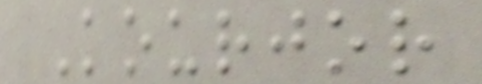Kourjor
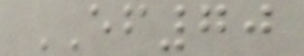EF70
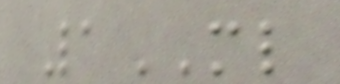1ML
